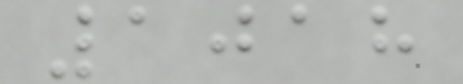1018
